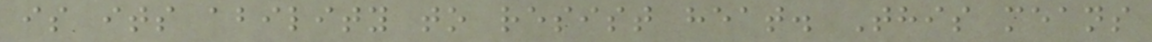is its ability to resist heat. This means
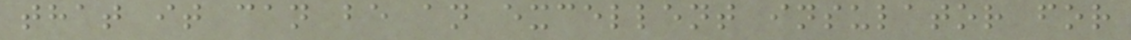that it can be an excellent insulator for
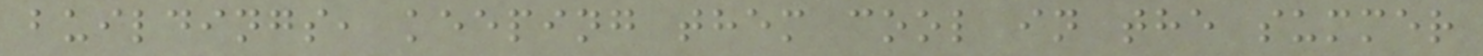buildings, keeping them cool in the summer
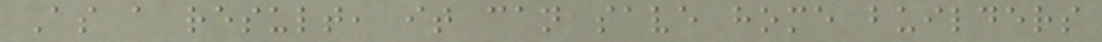As a result, it can save home builders
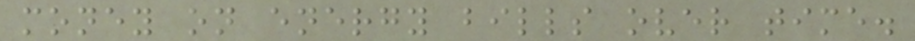money on energy bills over time.
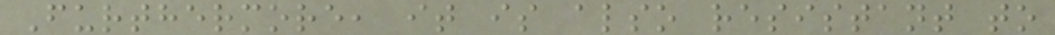Furthermore, it is also resistant to
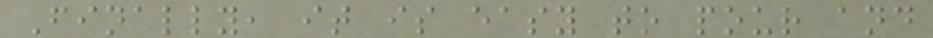Finally, it is easy to pour and
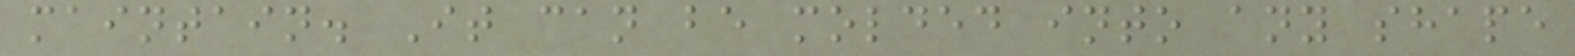maintain. It can be molded into any shape
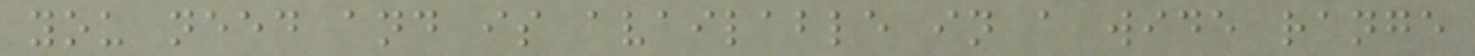you need and is available in a wide range
